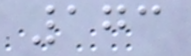173
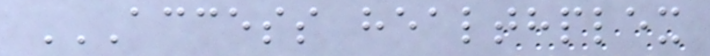ACCESS HEALTHPLEX
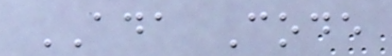ADA Code
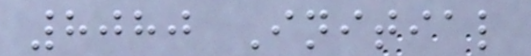8080 Initial
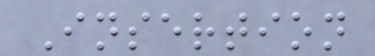Insertion
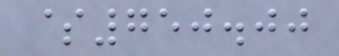$750.00
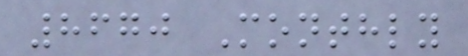8670 Monthly
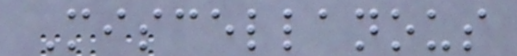Miscellanous
